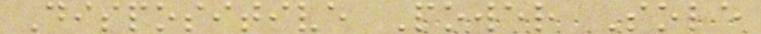Dispositive Power Sole
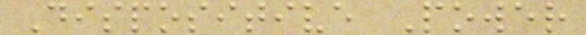Dispositive Power
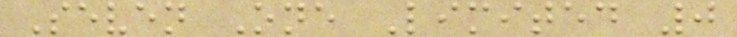Seven One Limited 0
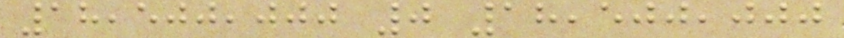18,500,000 0 18,500,000
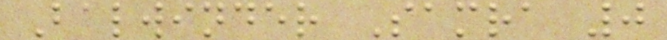Balwinder Samra 0
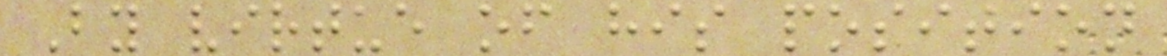By virtue of his position
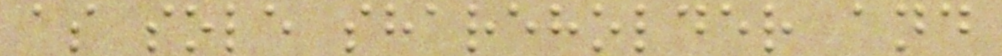as sole shareholder and
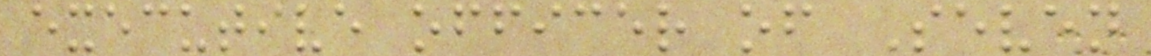executive officer of Seven
